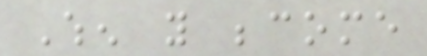When you become
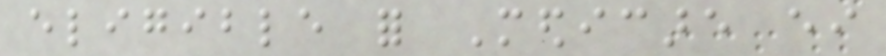eligible for Medicare either
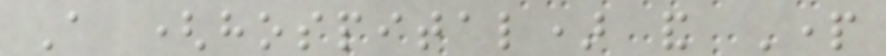A (hospital) and Part
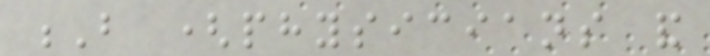B (physicians and
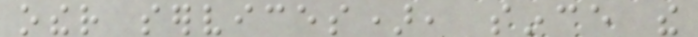other services), since the
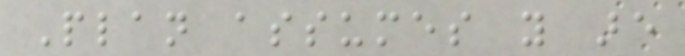Plan assumes you are
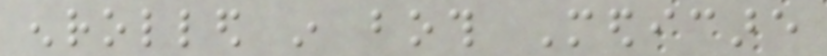enrolled in both Medicare
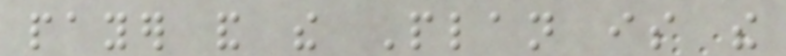payer and the Plan is the
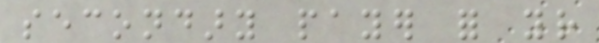secondary payer for your
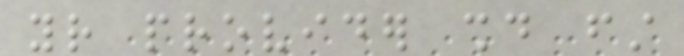your provider should first
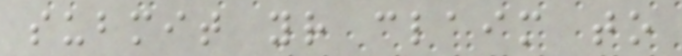submit your claim to
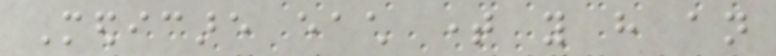Medicare each time you have an
